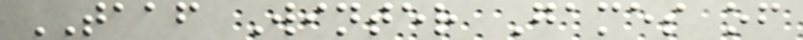TAAF Winter Games of
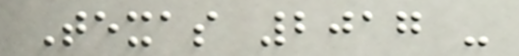Texas 2017 -
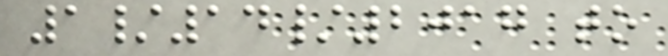1/14/2017 to
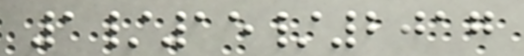1/15/2017
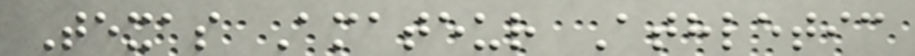Texas Amateur Athletic
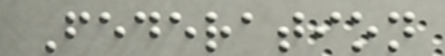Federation
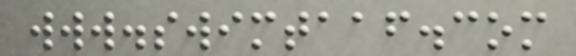www.swimtaaf.com
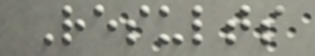Results
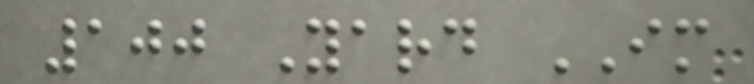100 Yard IM
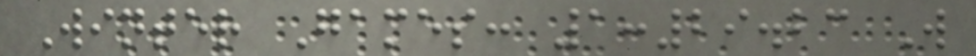Winter Games: 1:29.23 W
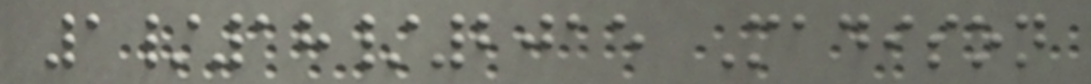1/18/2015 Madison
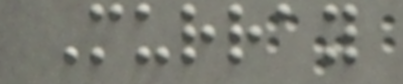Murray
